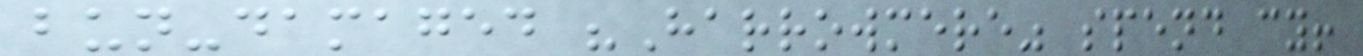bun-damaged "Harrowmere" spend cy!
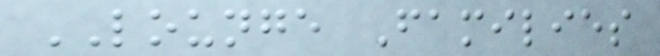LOUNGE Families
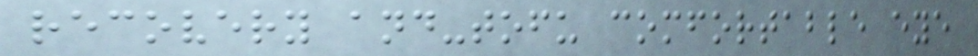recovery and-tofu comfortable eye
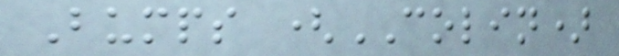Bumps (COLIN)
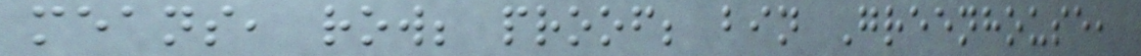means, row; proof; bin Greenhouse,
